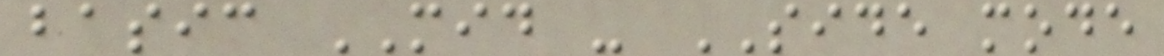basic MID - SIDE mode
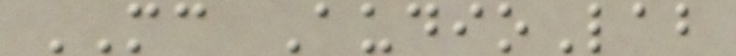MC AudioLab
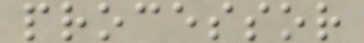processor
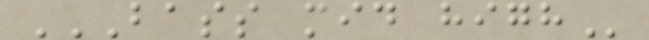BASS MID HIGH
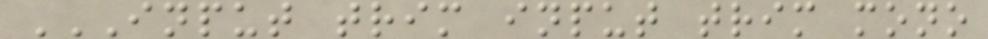INPUT TRIM INPUT TRIM MONO
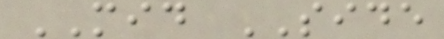MID SIDE
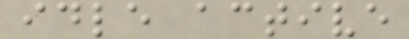idle active
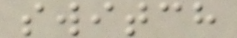switch
